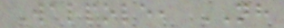Walpole, NH
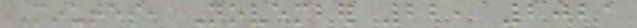Minutes, November 22, 2021
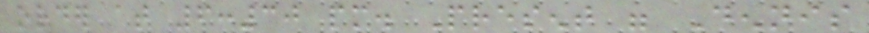order at 6:30 pm. Present were Dennis
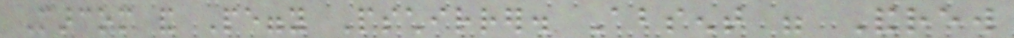Marcom and Peggy Pschirrer. Absent were Andrew
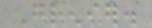Grenier.
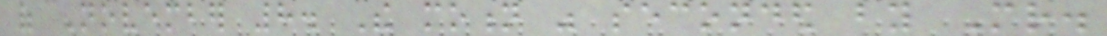of November 8. The motion was seconded by Mr.
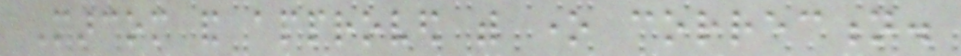Marcom and approved with one correction.
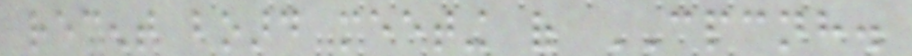recent board meeting of CPCNH.
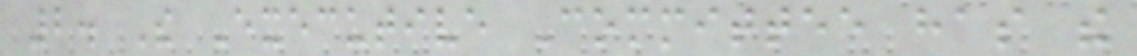2. The Executive Committee has the
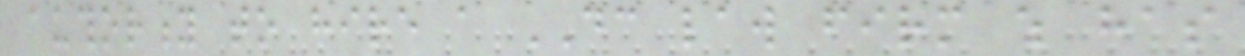authority to hire a DC law firm which has
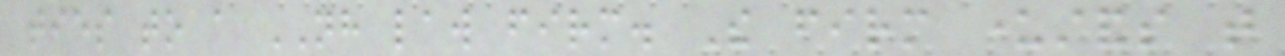ties to a NH law firm. The firm understands that
